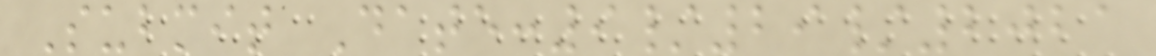Submit Date:9/29/2021
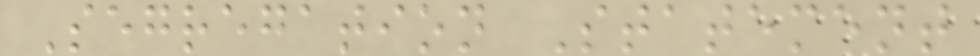Segregation Statement
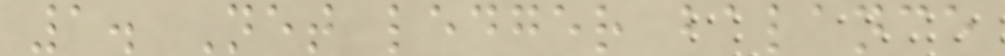1. Net ledger balance
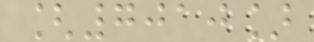[7010]
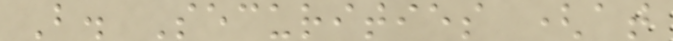B. Securities (at
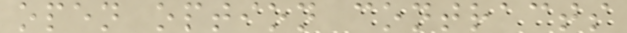open option contracts
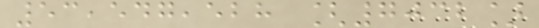53,547,528 [7032]
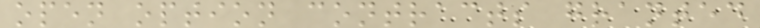open option contracts granted
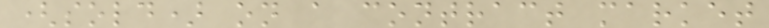(sold) on a contract market
